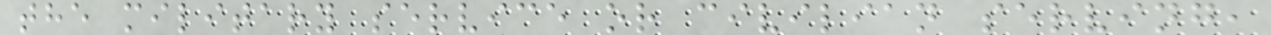the military service or civilian serving,
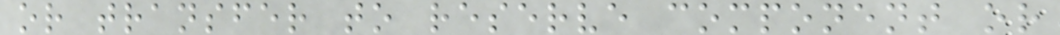or transfer to reserve component or
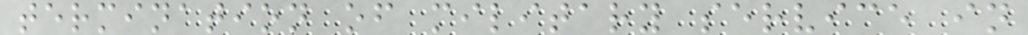termination of military service in
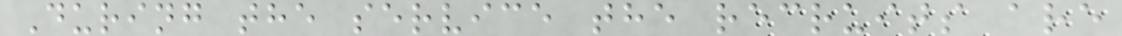During the service the recruits are
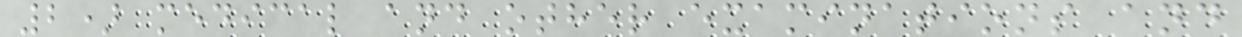2) medical and other examinations and
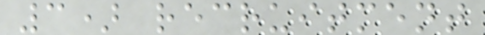3) recruitment
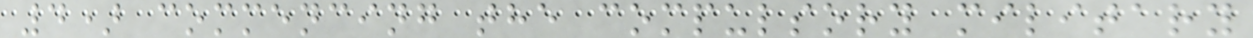4) commencing the compulsory military
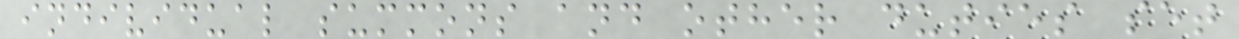individual summons and other duties set
